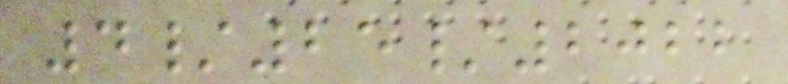4/25/2022
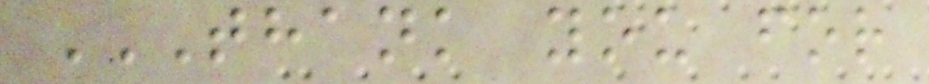THANK YOU FOR
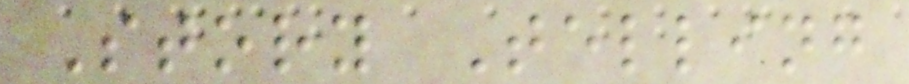Story Telling
